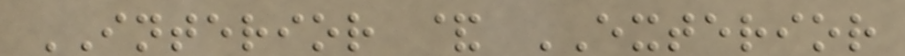INTERIOR & EXTERIOR
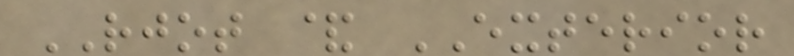RJOT & EXTERIOR
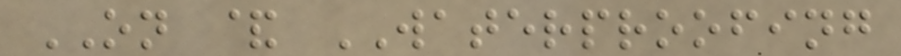ON & WATERPROOFING
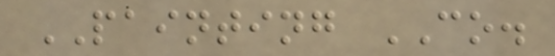PAINTING CO.
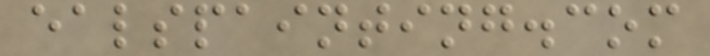ealspainting.com
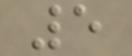5
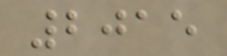2015
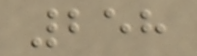258
